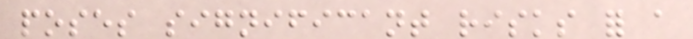poses significant risks for a
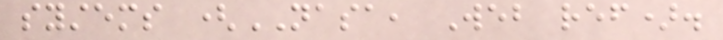systems (NASA, Web ref).
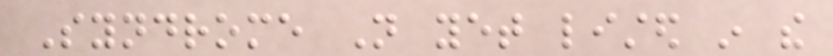Syndrome Not yet listed in the
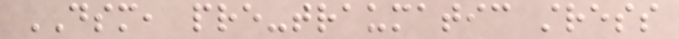DSM, pre-traumatic stress
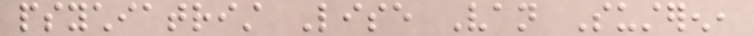psychiatrist Lise Van Susteren,
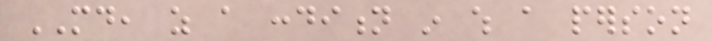MD, as a condition in which a person
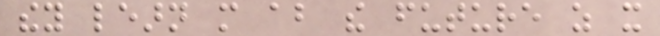they learn more about the future as it
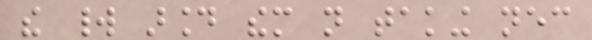the world around them not taking necessary
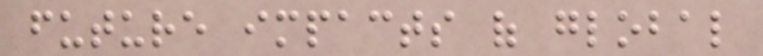future impacts of global
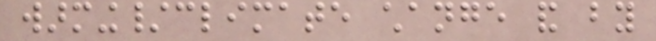warming/climate change and by
